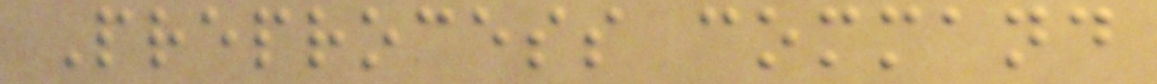Preprocess command
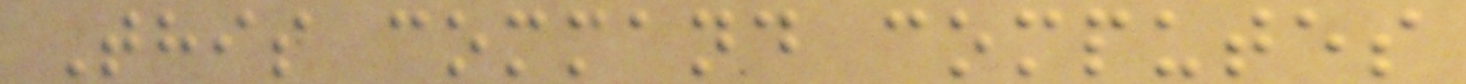This command computes
